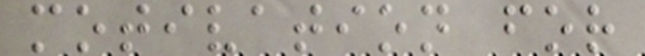motivation for
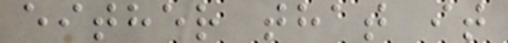either that it
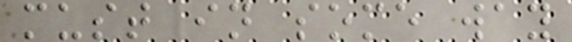must in some way
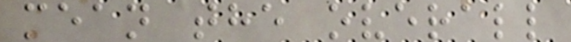mean the overall
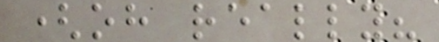(oh really?
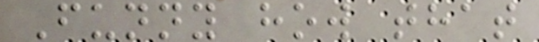Funny how that
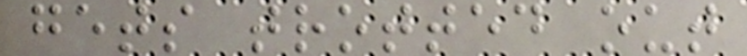gets trotted out
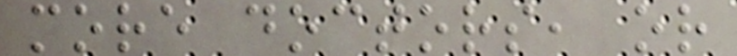more doctors, or
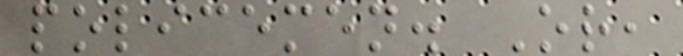policemen. Or,
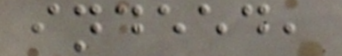indeed,
